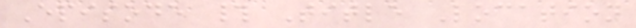Episode # Title Location
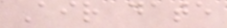Air date
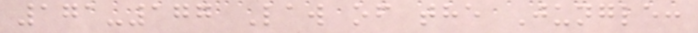171-177 Law of the Jungle:
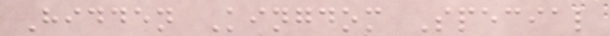Hidden Kingdom Special
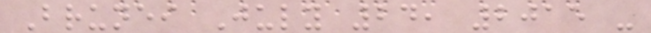Brunei July 24, 2015 -
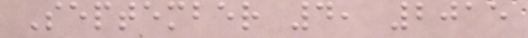September 4, 2015
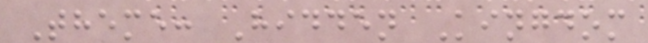Theme: Hidden Kingdom
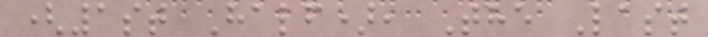(1st Half), The Last
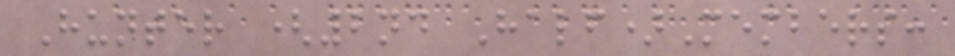Hunter (2nd Half)Members:
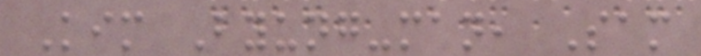Kim Byung-man, Sam
